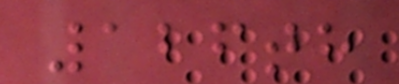126th
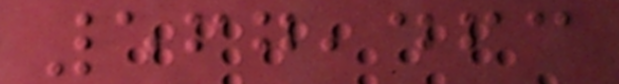567,463
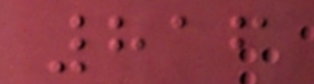816
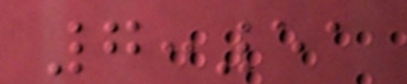7:51
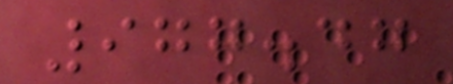977.47
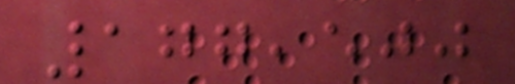177,500
